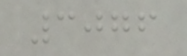3076
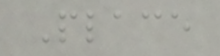Place
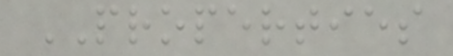PROPERTIES
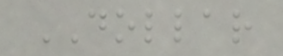DOLLAR
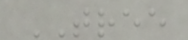TREE
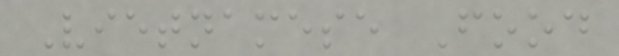Vietnamese Food
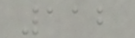112
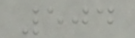504
